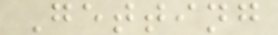Getting
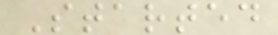Started
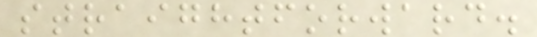straightforward.
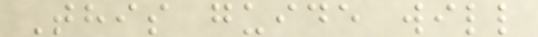This guide will
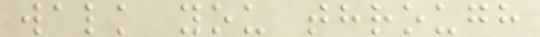walk you through
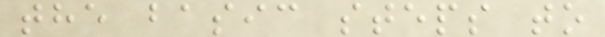the basic steps to
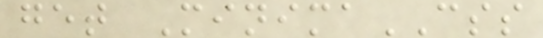get MinimaCSS
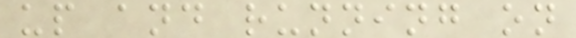up and running on
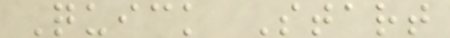Quick Start
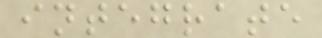integrate
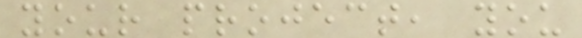your project, you
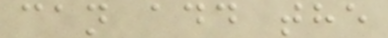can add the
